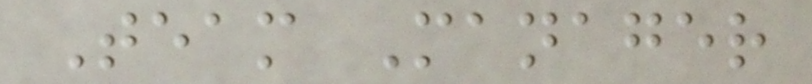Team Manager
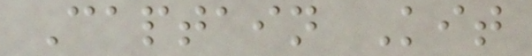Captain Kit
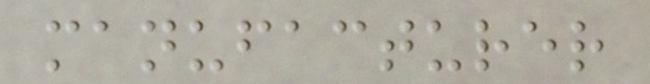manufacturer
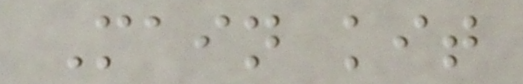Main kit
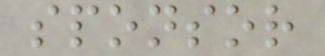sponsor
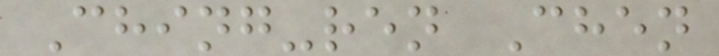Ching-ren Chen
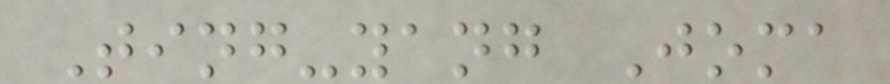Ting-yang Joma
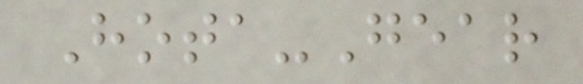Hota-Gear
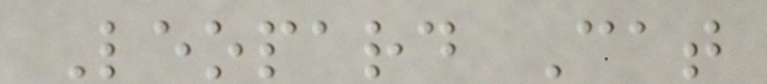Leopard Cat
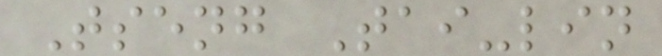Tseng Tai-lin
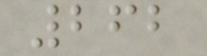262
